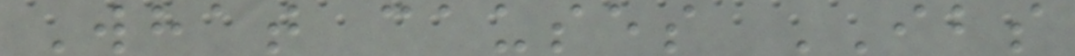What causes IBS
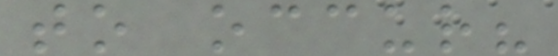to occur?
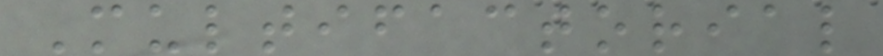Multifactorial
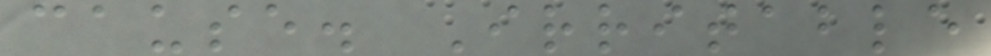cause. Irritable
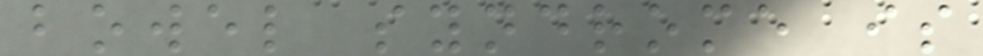bowel syndrome is
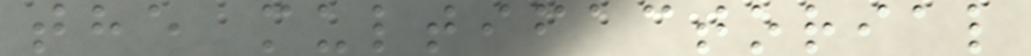the multifactorial
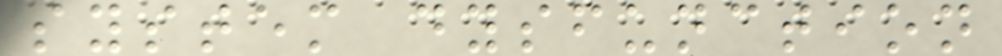system dysfunction
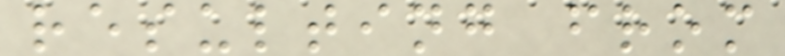resulting from
